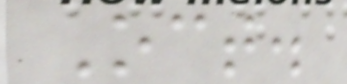Oct.
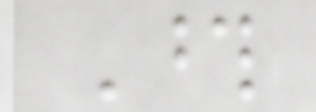Those
